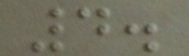4.
